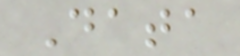Data
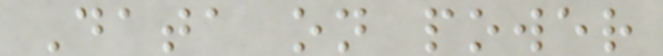Data on power
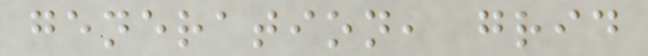generation, grid
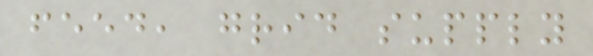feed, grid supply
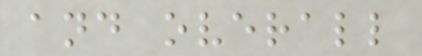and overall
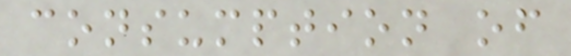consumption of
